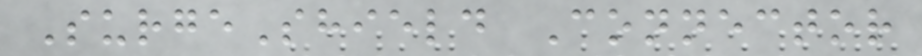SurgeShield Connector
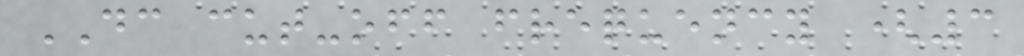DC cut-off frequency (3
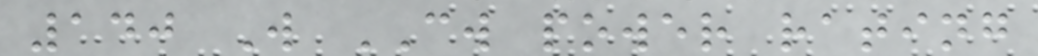140 W CW power rating
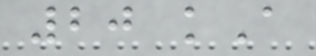20 kA
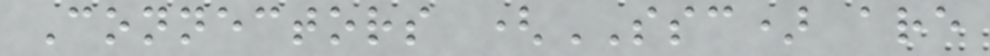Connectors (SSC) are
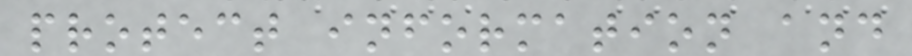protect information and
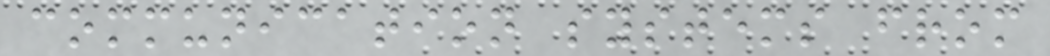communication systems from
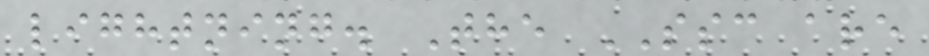lightning. The SSC are
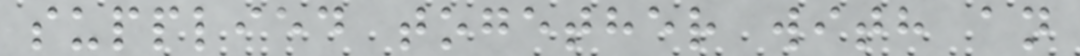supplied together with an
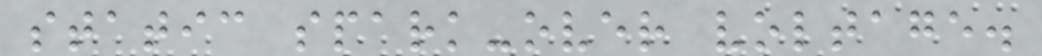static spark-over voltage.
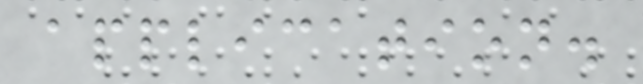application.
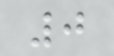0
